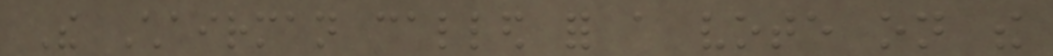The Chairman called for a vote on the
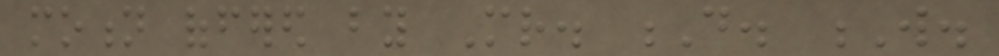motion offered by Mr. D. W.
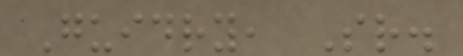Guidry, Sr.
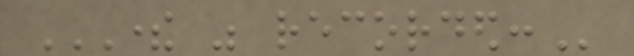THERE WAS RECORDED:
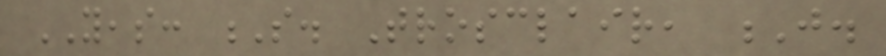YEAS: S. Trosclair, J.
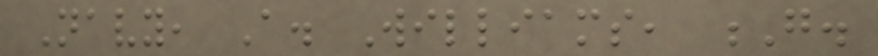Navy, A. Williams, G.
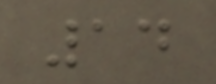14
